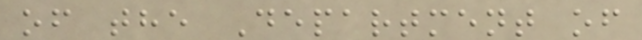of the Department of
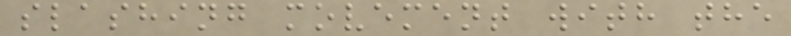slashing movement with the
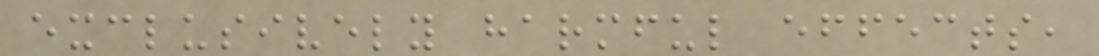exclusively harmful effects,
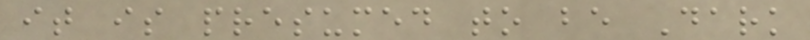it is presumed to be Dark
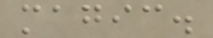magic.
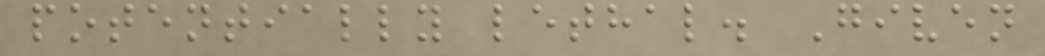potentially lethal. Given
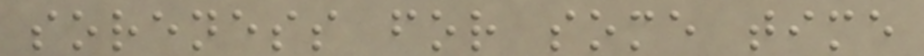soreness for some time
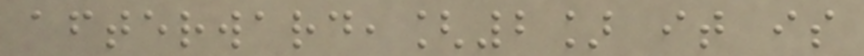afterward,[2] it is
